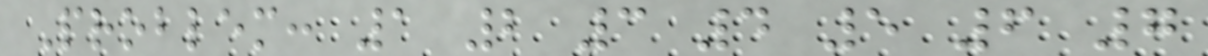Problem: 1 2 3 4 5 6 7
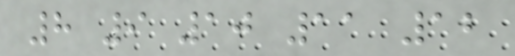8 9 10 11 12
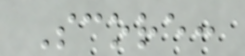Score:
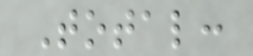Total:
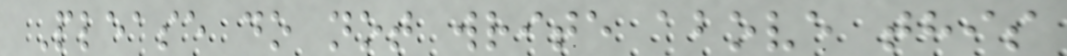Please do not write above this
